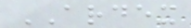ARDEX
